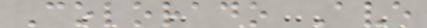Colorado Ave
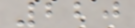220
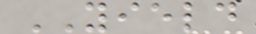YIELD
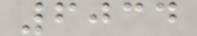6034
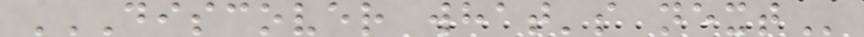DISCOVER WHAT'S NEXT
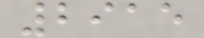2915
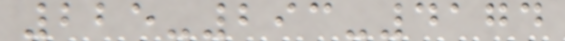225-293-4174
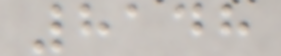8148
